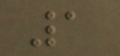1
